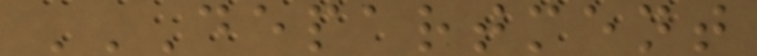DEPARTMENT
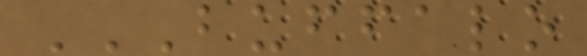BUFFALO
